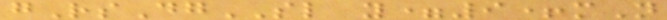gRsDgSL y=9+mN
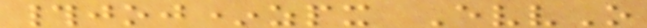#joj*zpx EvvO
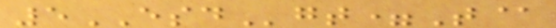5ESDgt=T@
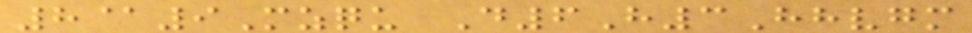8@9Mzqu D6H3Hhvgm
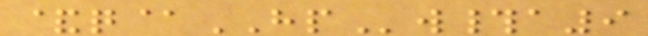&q@HPw#a9
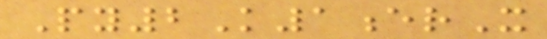Py2K1erX
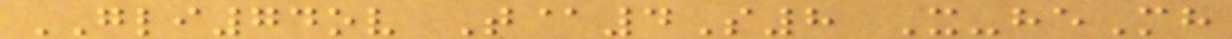GLI74ov T@4S8 X-heMh
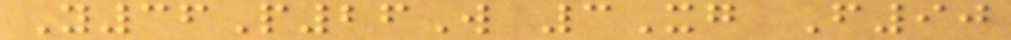Y36P26W 3Xg F90
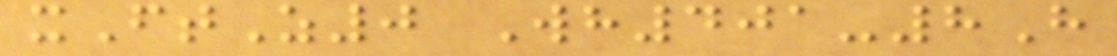xFtZ0 Wh401-8H
